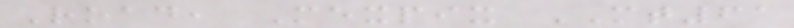Road, Mexpix MT61
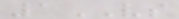1VS
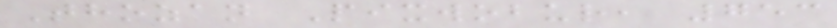Thozan Pixwobur, 753
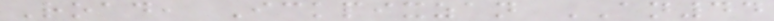Road, Ickpixzan AN44
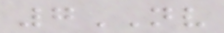7NV
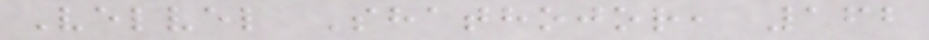Velvel Shathojor, 162
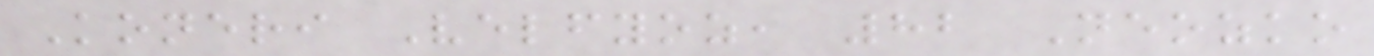Koneri Velfyoz, 82 Neozko
